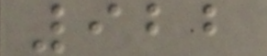922
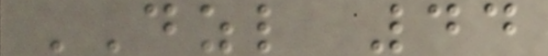DZL 44
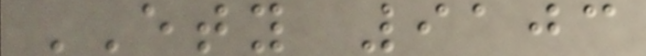ETY 9103
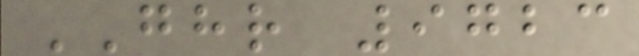GHR 9723
